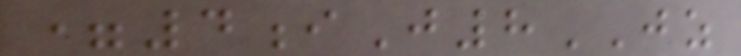=4iJ8JZ
